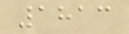1813
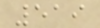519
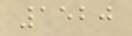1520
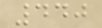440
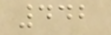442
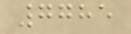7785
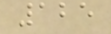125
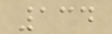134
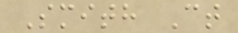Smith Ct
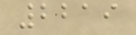2219
